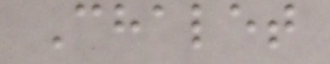Chalet
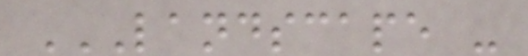LANDSCAPE -
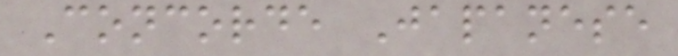Concorde Japanese
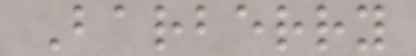Barberry
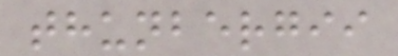thunbergii
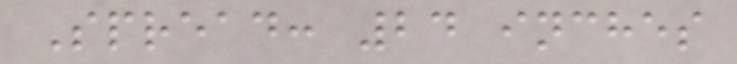Spread: 24 inches
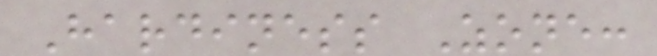Hardiness Zone:
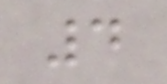4
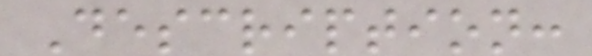Description:
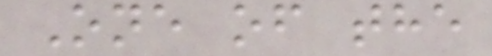One of the
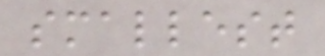smallest
